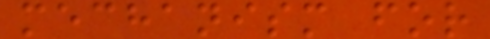mechanism for
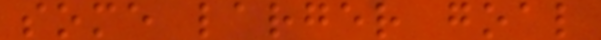some larger goal
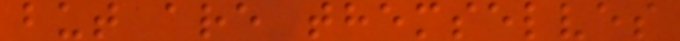but are themselves
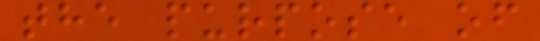the purpose of
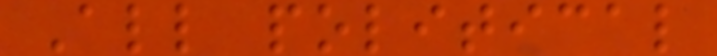All political
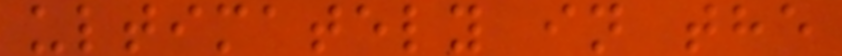ultimately in the
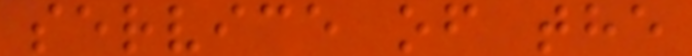service of the
